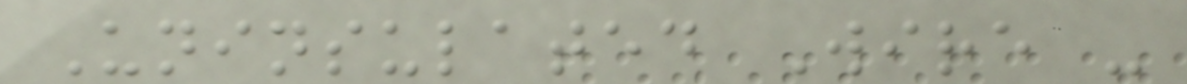Uninsulated Wire -
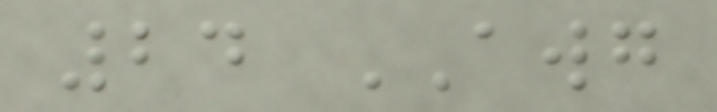24 AWG
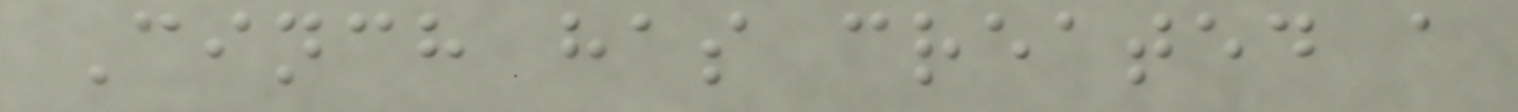Cinch has created a
